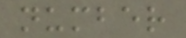number
